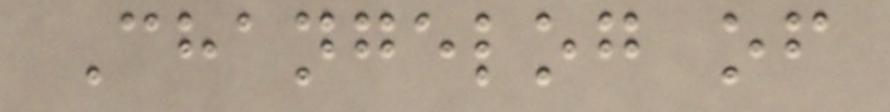Changelog of
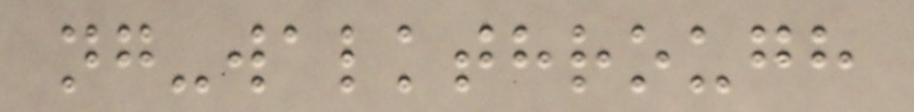ng-walkthrough
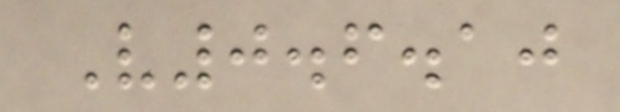V0.6.10
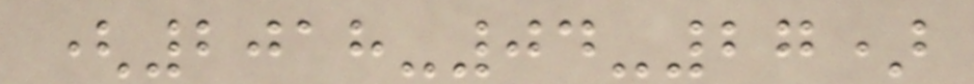(2018-04-27)
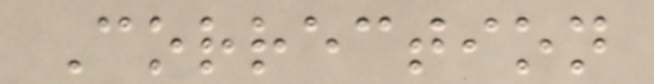Correction
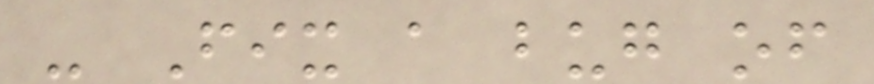- Fix a bug of
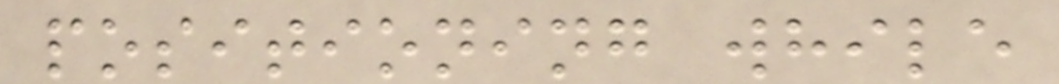positioning while
